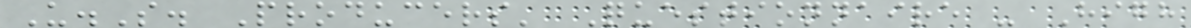U.S. Producers' Questionnaire - High
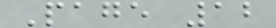Page 12
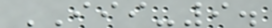III-9.
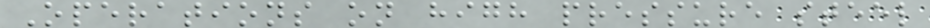Operations on high pressure steel
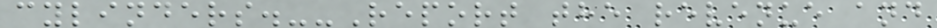cylinders.--Report the revenue and
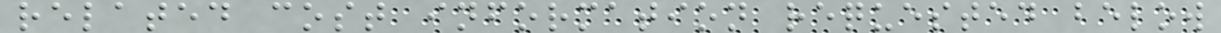related cost information requested below
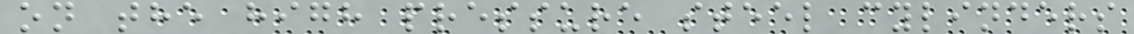on the high pressure steel cylinders
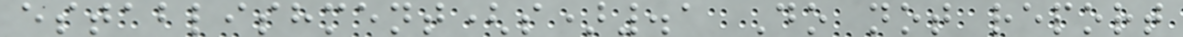establishment(s).1 Do not report
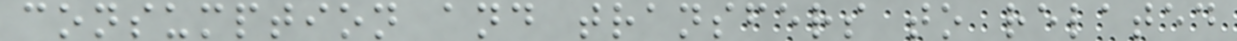consumption and transfers to related
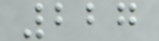227
